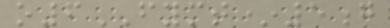o6FYMT*5g
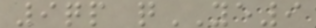9qp qYE9
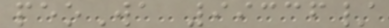peoWa 99336/
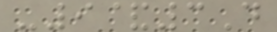-9&3D
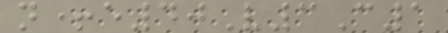n+e40V3C1
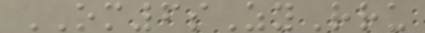OM6sZyRru
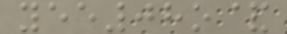yee08o&
